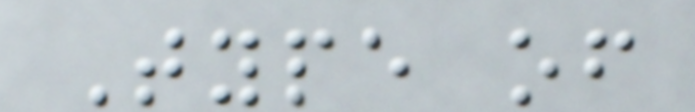Type of
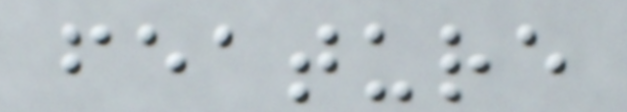feature
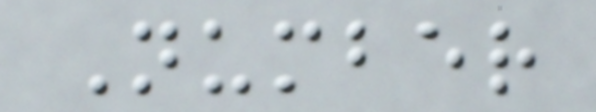Number
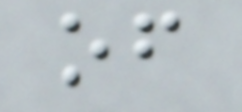of
